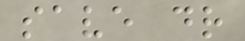save dr
